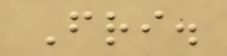Fri.
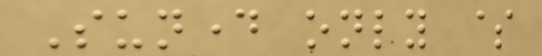Sunday only $
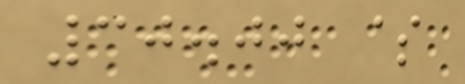30.00 $
